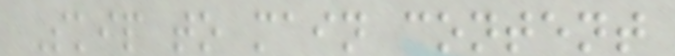Skip to main content
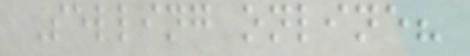Selling online?
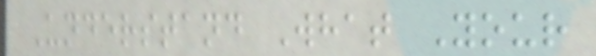Understand What Your
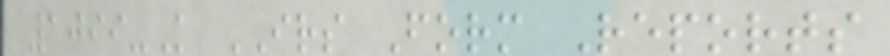1099-K IRS Form Reports
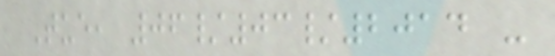Tue, 06/03/2014 -
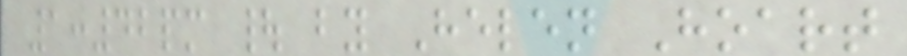1:42pm | by Helen Hoart
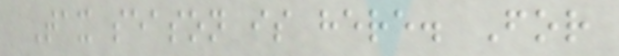Tax season is here. For
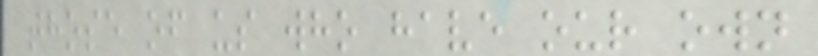those of us who have our own
